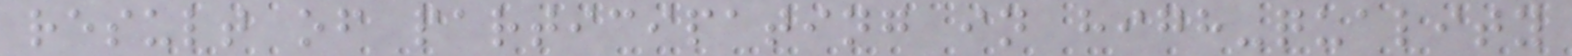result of participating in high-quality
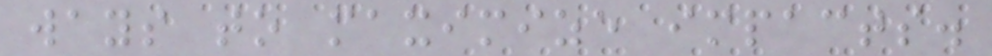ways to maximize impacts.
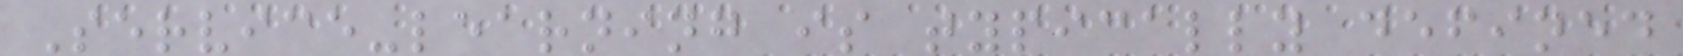Service-learning is typically defined
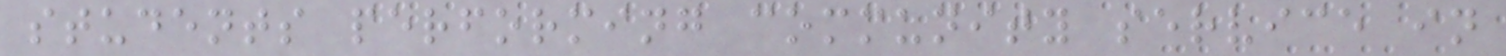students performing community service in
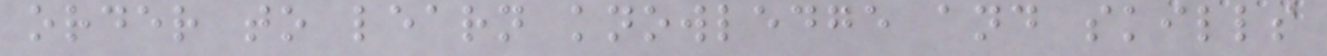order to learn knowledge and skills
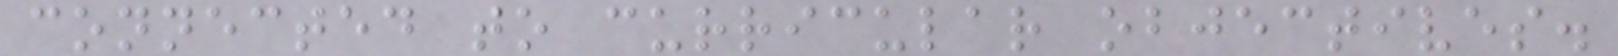connected to curricular objectives.
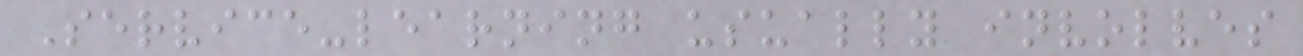Service-learning usually involves
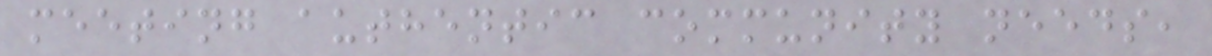meeting authentic community needs,
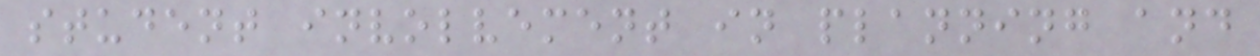student involvement in planning and
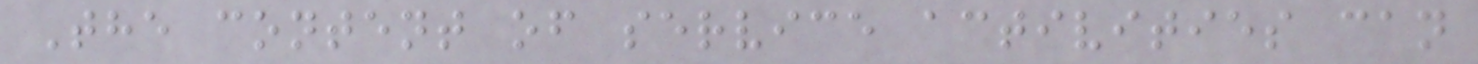The content of service activities can
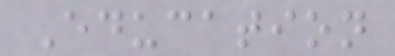Education
